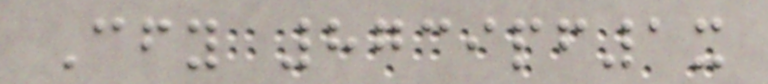Cfy 8739pf1x
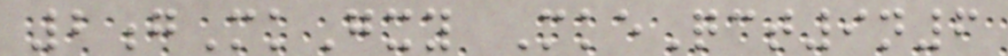2gMkGxy MkeQct9n6
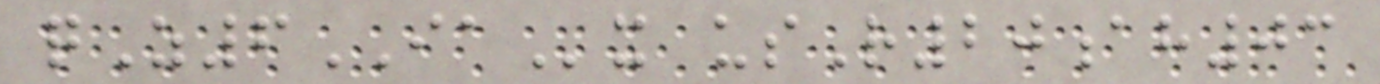qZ6IAx usR20ah03
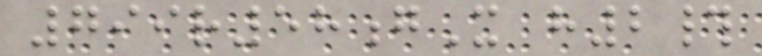799r58gX h2#
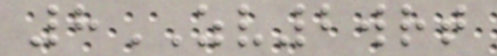8ZV2wrt
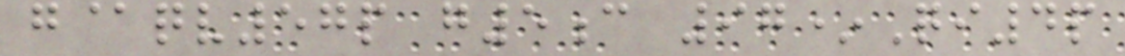g@qv57p g5c 97*Qi4p
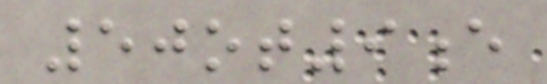50ot9e
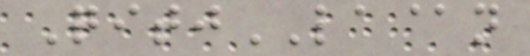QitjLA@n
